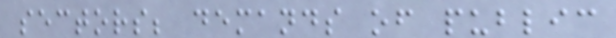sectors; demands of public
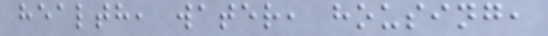health, water, housing,
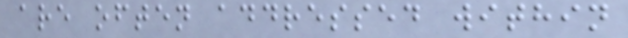are often addressed within
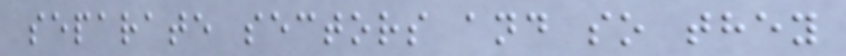separate sectors and so they
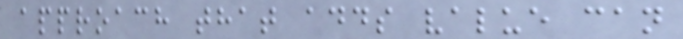approach that adds value can
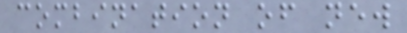combination of new
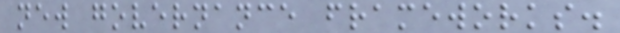new governance frameworks.
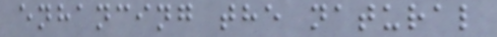enhancing the natural
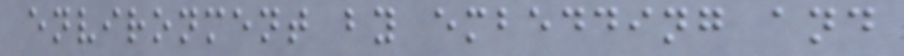environment by embedding and
